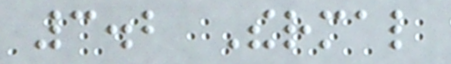3.2 Thermal
